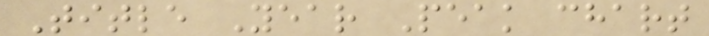Title Year Peak chart
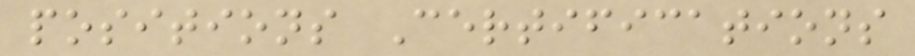positions Certifications
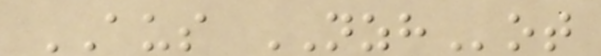AUS NZHot
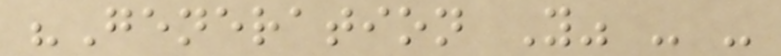"Generation Y" - -
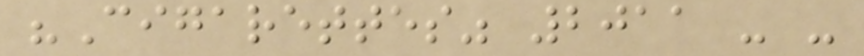"Cigarettes" 2011 - -
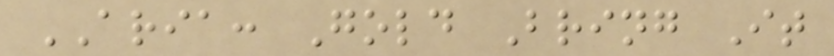ARIA: Gold Bring It
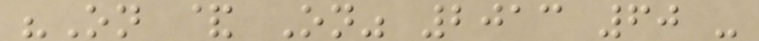"On & On" 2013 60 -
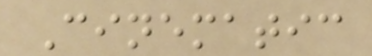Cinematic
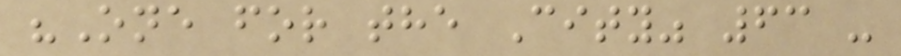"One for the City" 63 -
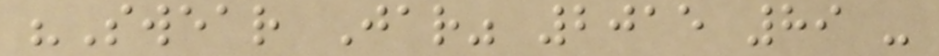"Swear Jar" 2015 89 -
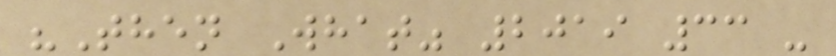"Then What" 2019 33 -
